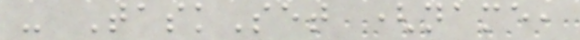- TaskSet (name,
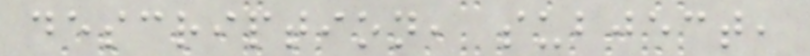description, subject,
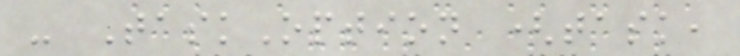- TaskOption (task,
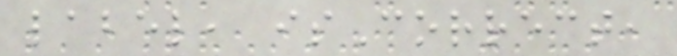label, isCorrect,
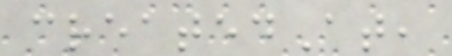createdAt,
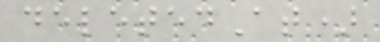deletedAt)
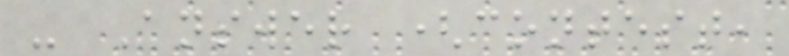- Answer (contest,
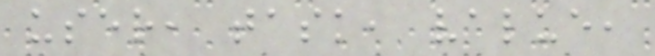user, task, value,
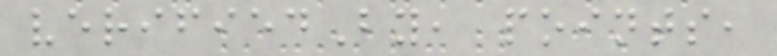verifiedBy, points,
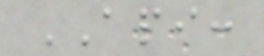API:
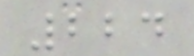224
